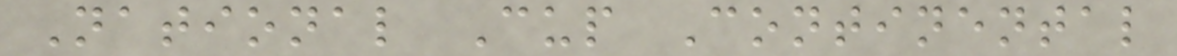National Cup Continental
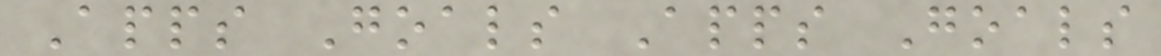Apps Goals Apps Goals
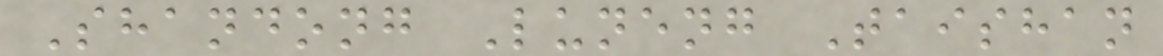Shandong Luneng Taishan
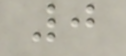0
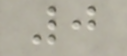0
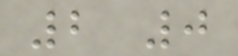2 0
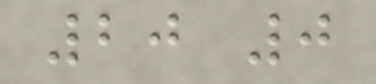20 0
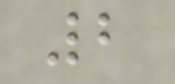2
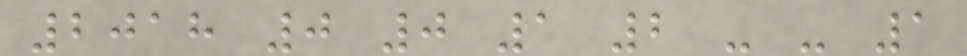2018 0 0 1 2 - - 1
